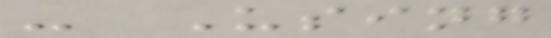- Using
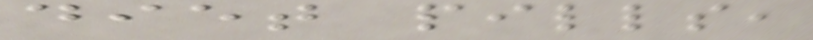diet pills,
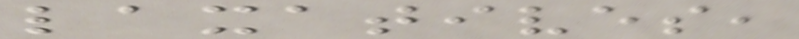laxatives,
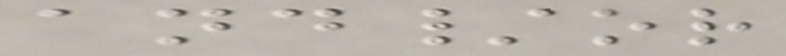and/or
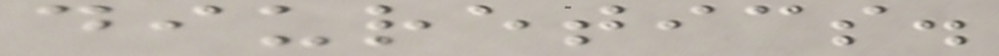diuretics.
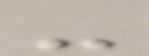-
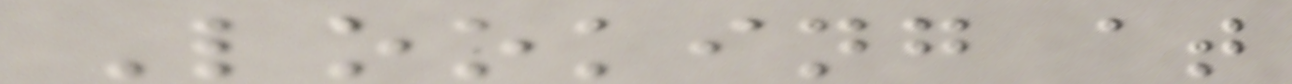Looking at
